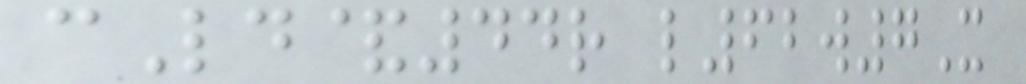cLd&44r l62w7X
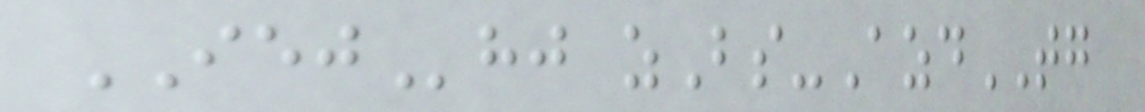IEJhj zBs-AzdTG
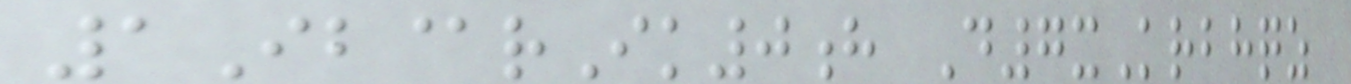1Ib@rIk0h D7xKrbhqz
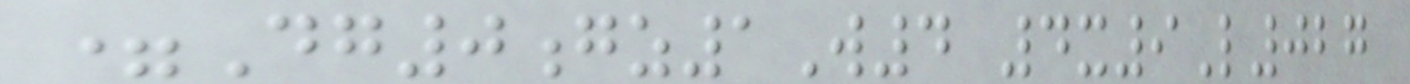=Dg0gz1W4 4x9L027
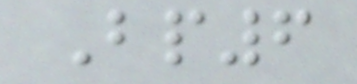Bp6
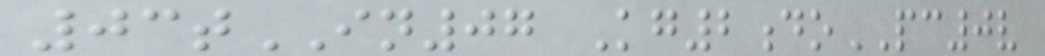03tIN07 Kg2doPC0v
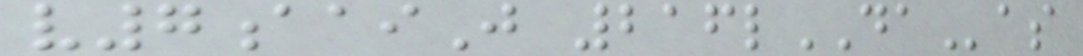v7aaiJ 216lDAas
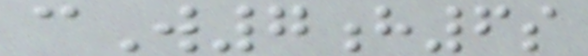cW7h6s
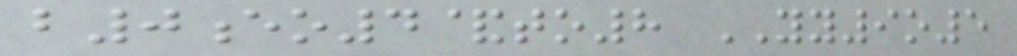b0eo4&to8 YY9o5
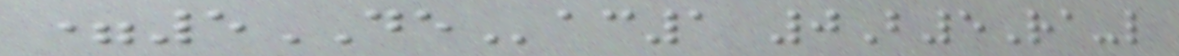=5DEac1 0B5Ra-l
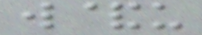w&u
